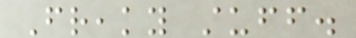Freaky stuff.
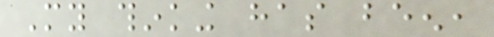My thinking has been,
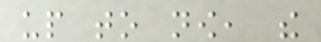up to now, the
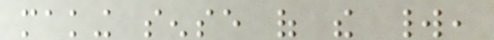making sense of the world,
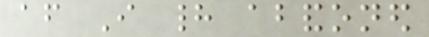after I had abandoned
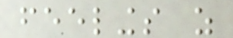feelings as
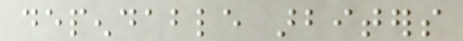dependable arbiters
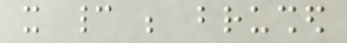it cannot be brushed
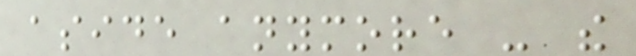aside anymore - the
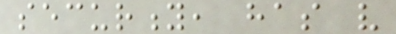security, has very
